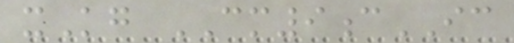xKg CM9cIC
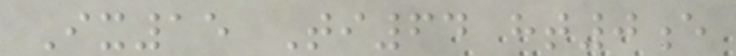Ix15 Ti64 ht0e
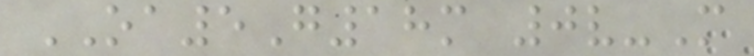OA5G18m 0v-M
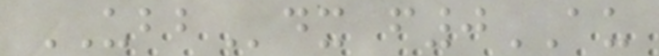UBBdx f0AU
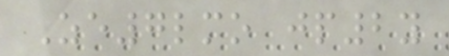Ze7lmo jp2y
